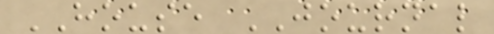HOUSE JOURNAL
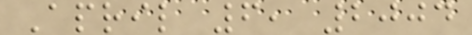April 6, 2004
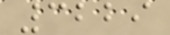3229
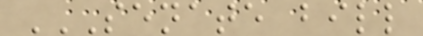SENATE BILL
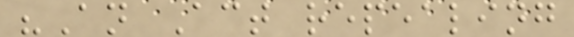"An Act repealing
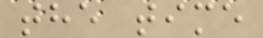the time
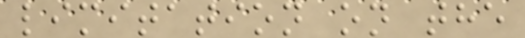limitation on the
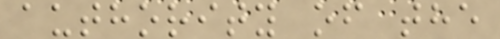authority of the
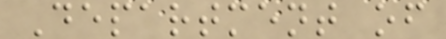Department of
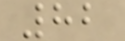82
